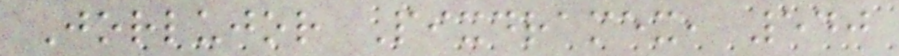Jorlujor Pixdramex, 540
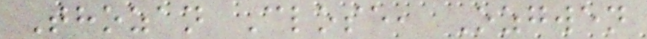Thozan Close, Ozgwen
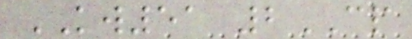KW51 2CP
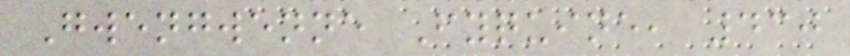Gwengwenne Fyquine, 430
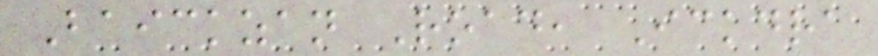Baickzan Road, Ickdra
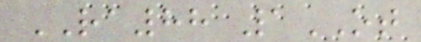RA88 1OT
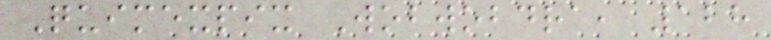Quimexpix Wobwobdra, 128
